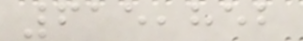615,852
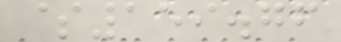$159.76
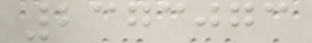2373073
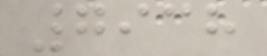7938
